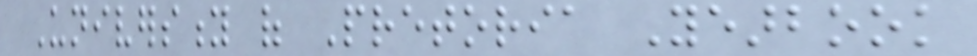University of Pretoria Yearbook
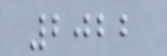2022
